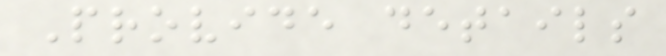Provide details
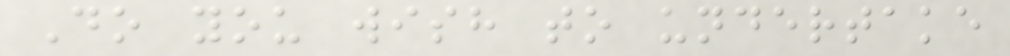Do you wish to undertake
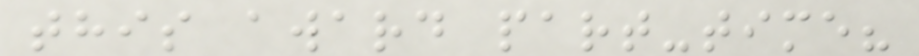this award part-time?
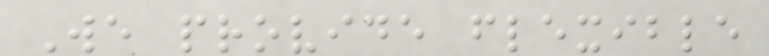We provide flexible
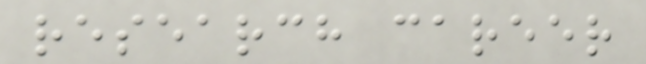research career
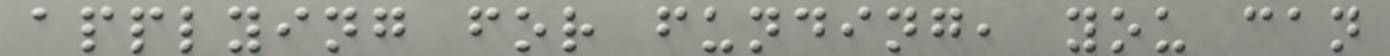applying for funding, you can
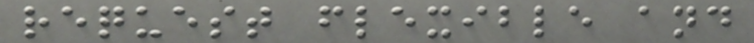request flexible and
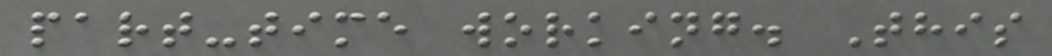part-time working. This
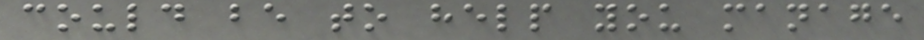could be to help you manage
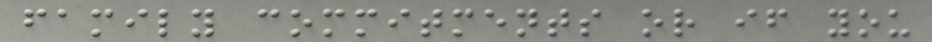family commitments or if you
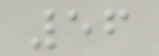56
